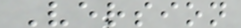Version
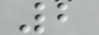2
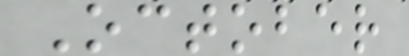October
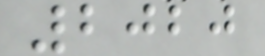2020
